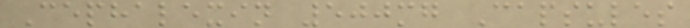Cephalexin 500mg Capsules
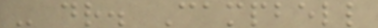- dr. Campbell
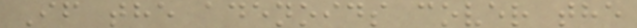If the adenoids cover the
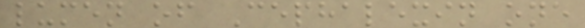lumen of Cephalexin one
